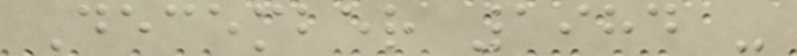December 1984 -
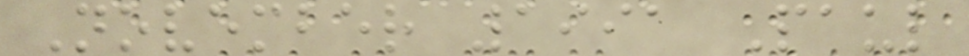November 1991 Paul
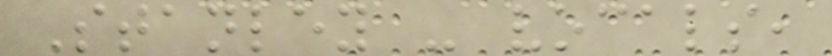Stanley - vocals,
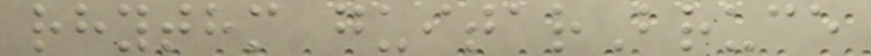rhythm guitarBruce
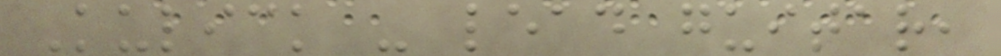Kulick - lead guitar,
